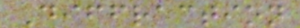Diffraction
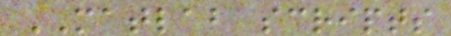MATLAB scripts
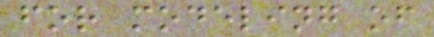for modeling of
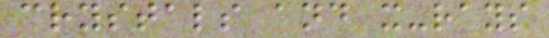crystals and x-rays
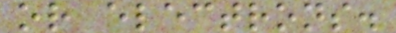or electrons.
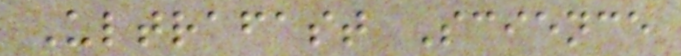Ultrafast Science
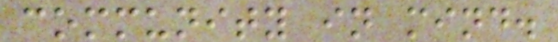community in mind.
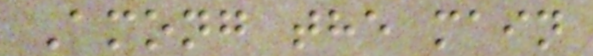Among the main
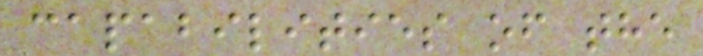capabilities of the
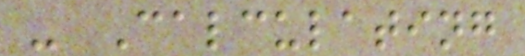- Calculating
